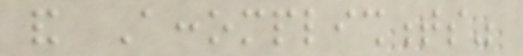and Accomplishments"
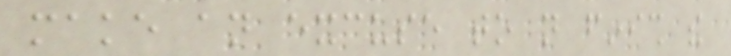make an excuse to not finish the
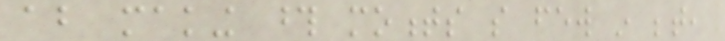about making those moments so few in between,
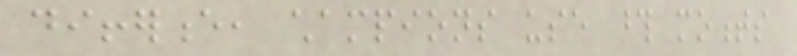difference, champions use those moments
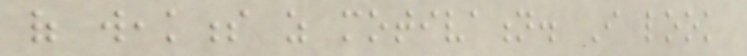of weakness as motivation. I look
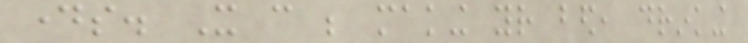days. It can be making your bed, drinking
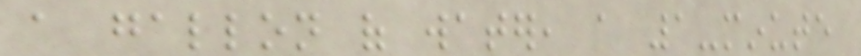a gallon of water, a 1-minute
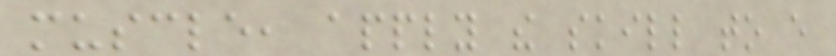muscle, apply the skill to every
